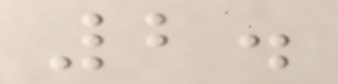2.
